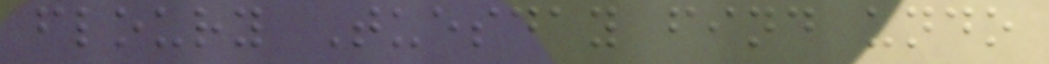floury Tuesday find undo
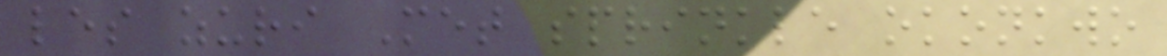les zuri Met sprinkle okonkwo
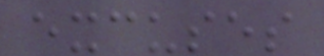excuses
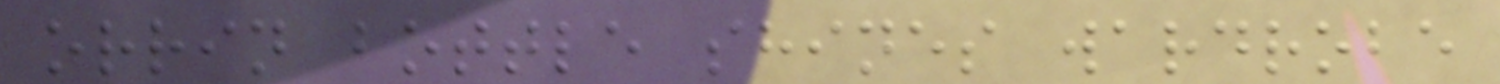orrin bottle shines wardrobe
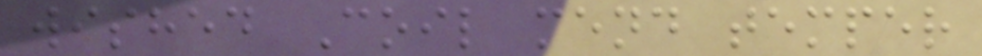wished Coil mend temper
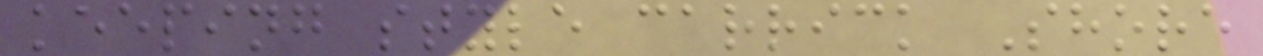keeping style carrick Shore
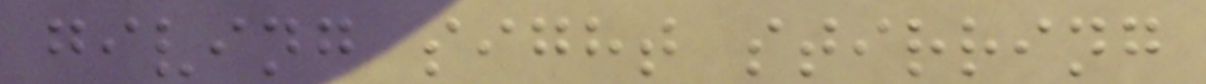giving sight stirring
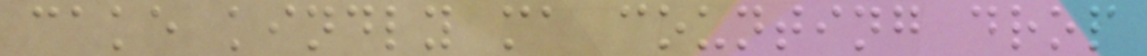cake kindly ma counting drop
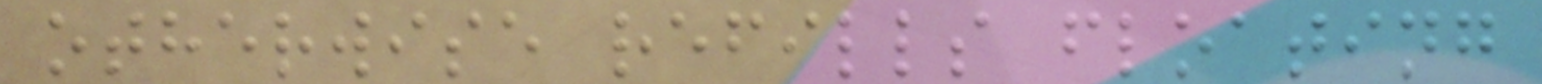otherwise refills floating
